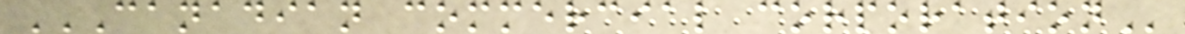CANADIAN COMMERCIAL CORPORATION
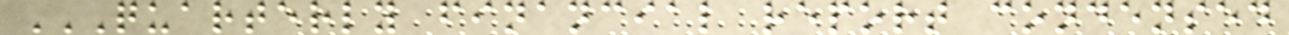QUARTERLY FINANCIAL REPORT CONDENSED
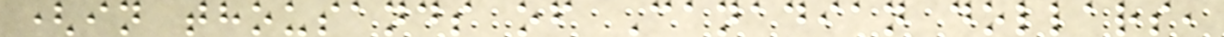(in thousands of Canadian dollars,
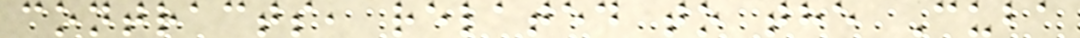contracts, related to the Cuba
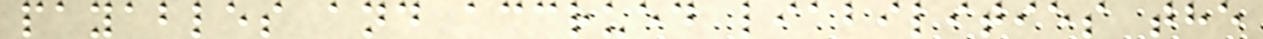payables and accrued liabilities the
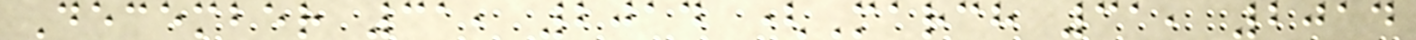December 31, 2014 (March 31, 2014
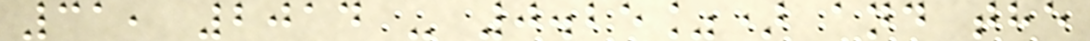31, 2014 - 0.25%) and the
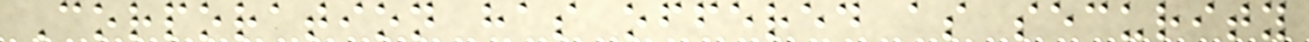Corporation has offered as security
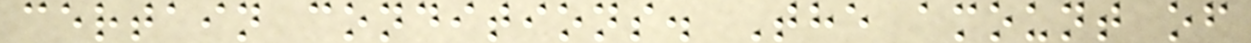certain conditions. The amount of
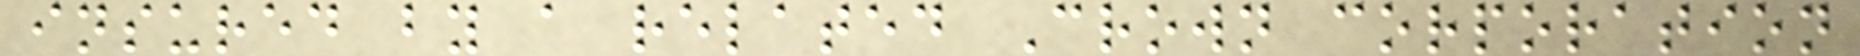insured by a related Crown corporation
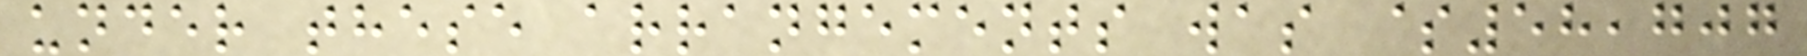under these arrangements was $58,707
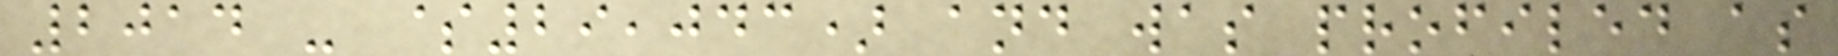2014 - $29,043) and was profiled as
